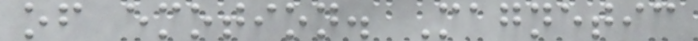of emotion. Magnetic
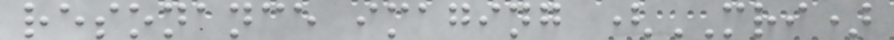resonance imaging (MRI)
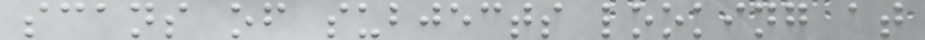scans of subjects looking at
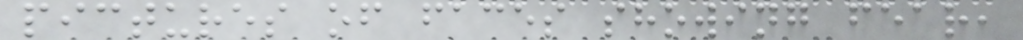pictures of faces showing fear,
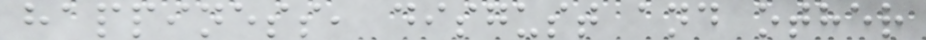happiness, disgust and other
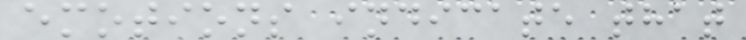emotions indicate that
